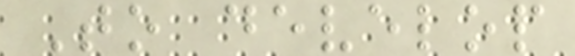To develop
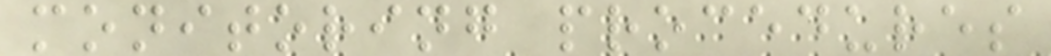monitoring procedures
